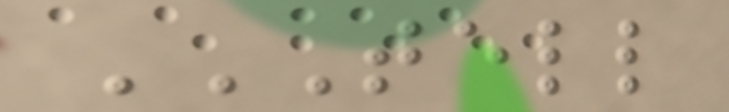TELL
